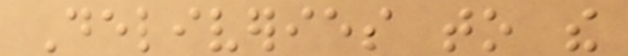Deliveries to the
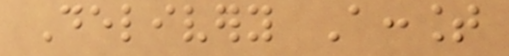Delivery Account
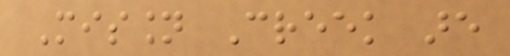Mission Creek are
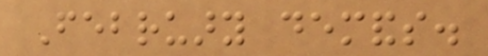February demands.
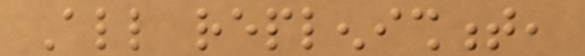All replenishment,
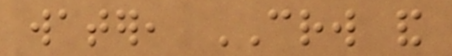water, CRW and
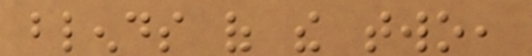blends of the two,
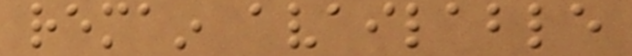remain available
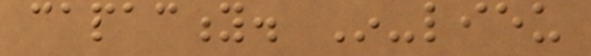capacity. In-lieu
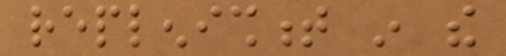replenishment in the
